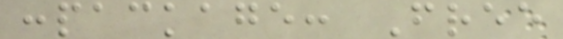:package: Free
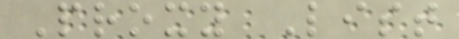Proxy List
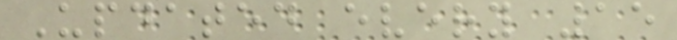Updated every 15
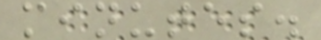minutes.
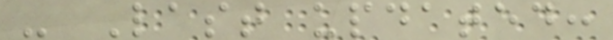- Last updated:
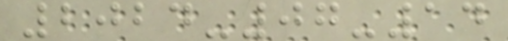2024-07-14
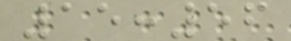15:56
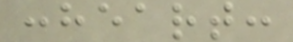:heart:
